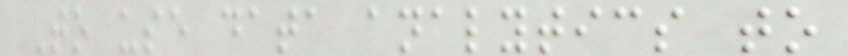To use data analytics to
